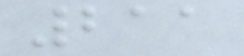211
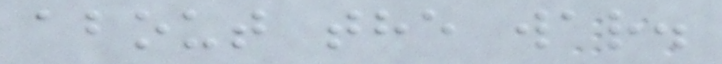about the war.
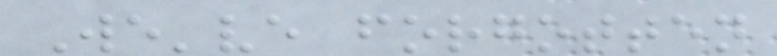We've forgotten
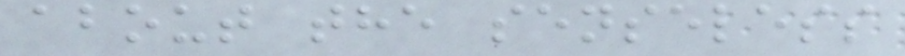about the senseless
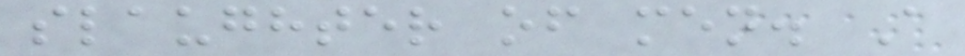slaughter of men. A
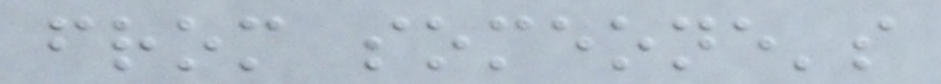from someone's
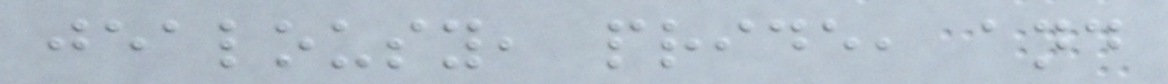jealousy, pride, and
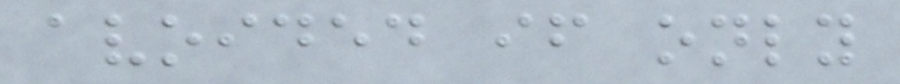avoided if only
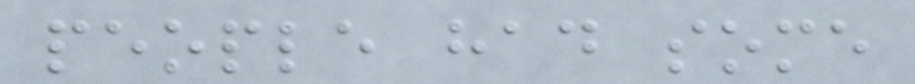people had some
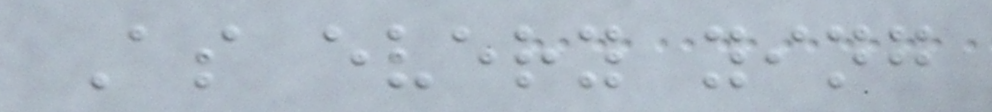As every ying
